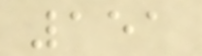151
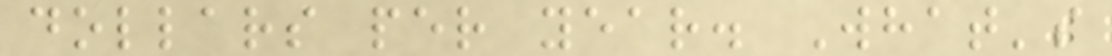dollars per year. What's
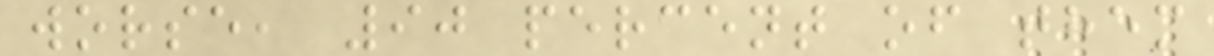worse, 90 percent of them
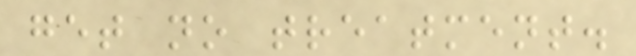get no treatment.
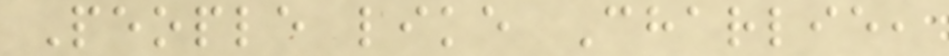People like Charlie,
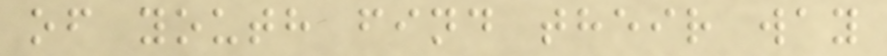of youth find their way
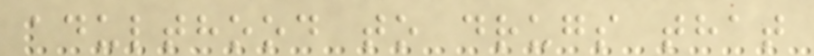adulthood to drugs that
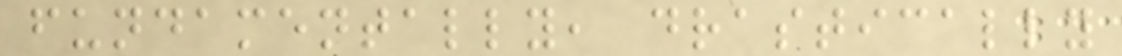fundamentally, drastically
